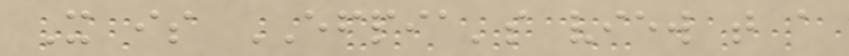It is EFPIA's view that a
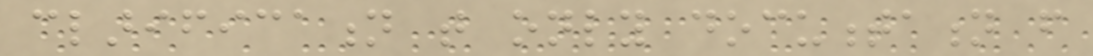clarification that only documentation from
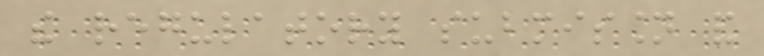the regulatory submission and
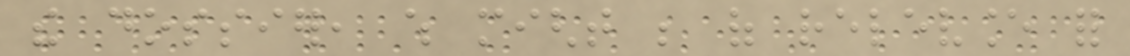the dossier, which might be of relevance for
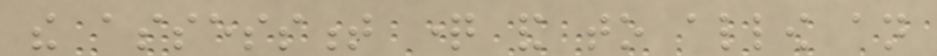the assessment question and to allow an
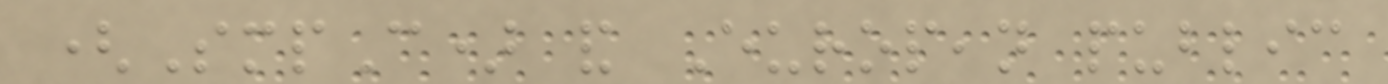(SmpC) and European public
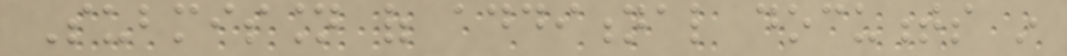Submission of additional documents in
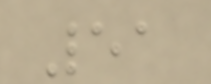51
